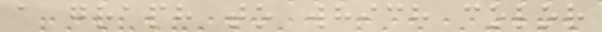a graph to which color
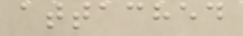attached
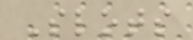Slots
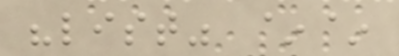"list" ~~
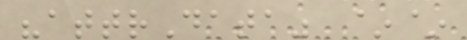"attrData" ~~
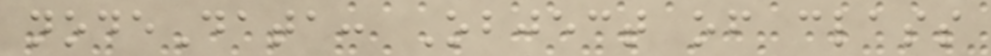nodeData: Object of class
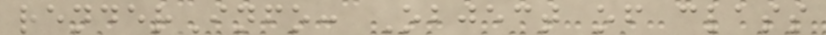renderInfo: Object of class
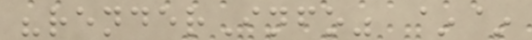"renderInfo" ~~
